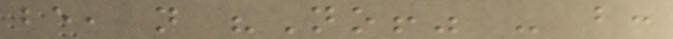be, not "No!" - but:
